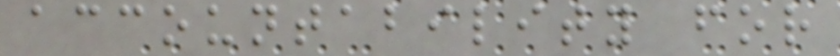accountability for
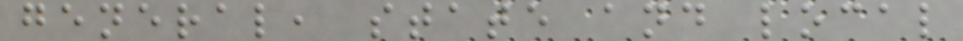general, state and local
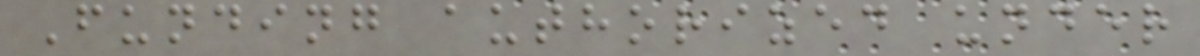Funding authorized under
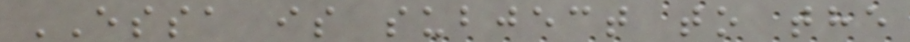ESSA is subject to the
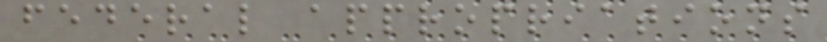federal appropriations
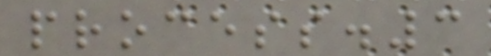process.3
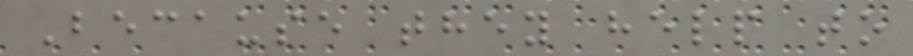Because they help to
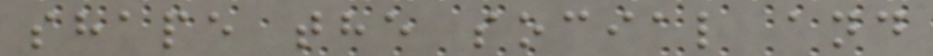shape the social and
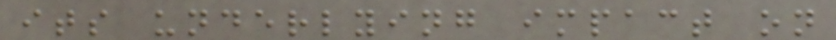its underlying impact on
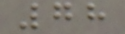78
